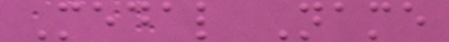Medal Name
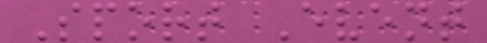Sport Event
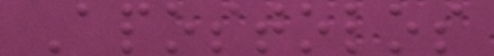Apostolos
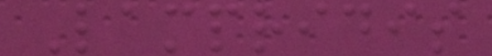Lampridis
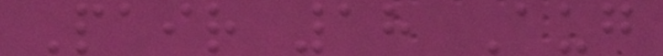Pair 18 Aug
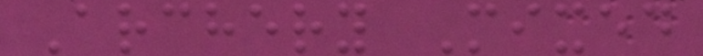Archery Mixed
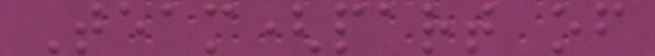Team(part of
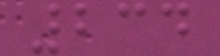234
